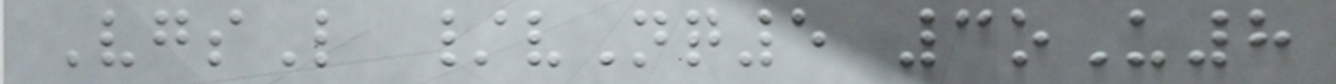VgsL /vNq5 3oU8
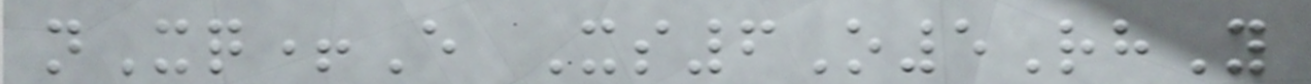nXq+E Xs6O5RhY
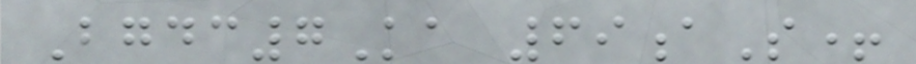Bgdc7Ka 69aS+
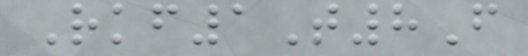Rkf1T8F
